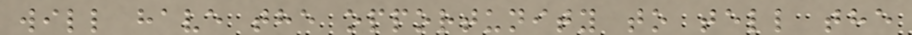will have the opportunity to tell the
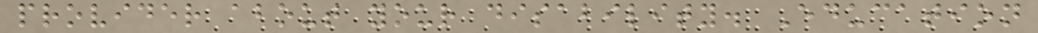provider about your disability. Education
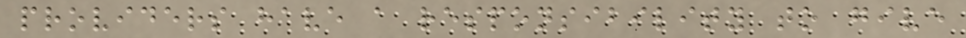providers have a responsibility to give
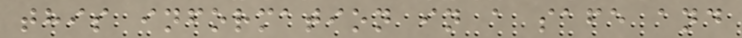this information in a safe and
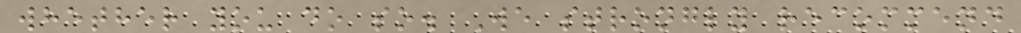whether you do so. We strongly recommend
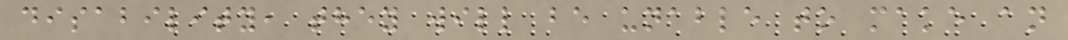disability, they will be unable to make an
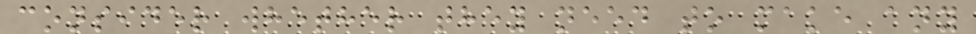consider whether they need to make any
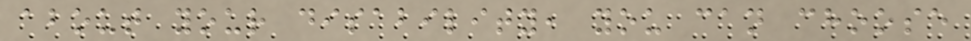about your disability, you can choose
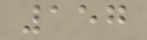157
